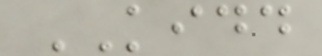KIDD
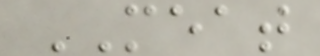MEAT
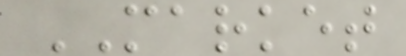MARKET
